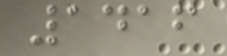1416
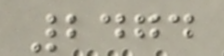2474
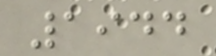1944
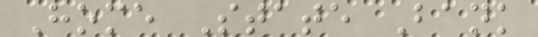Home State Bank
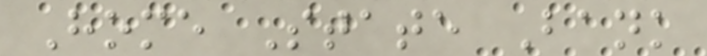Home State Bank
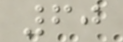60
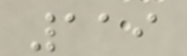119
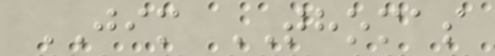JIM THOMAS
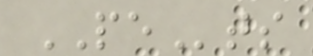PEts
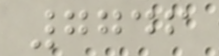7746
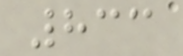833
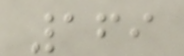169
